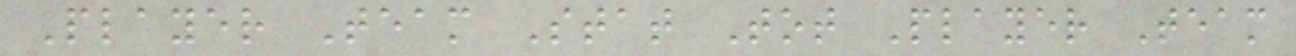Player Team Stat Tot Player Team
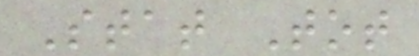Stat Tot
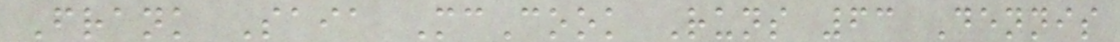Frank Saia McCook Runs 63 Dennis
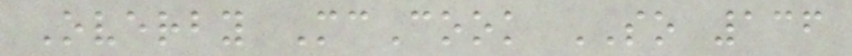Overby McCook SO 136
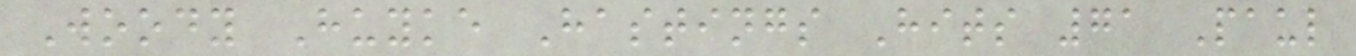Woody Huyke Hastings Hits 71 Paul
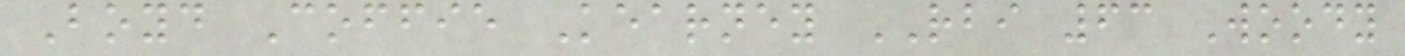Boyd Coffie Kearney RBI 63 Woody
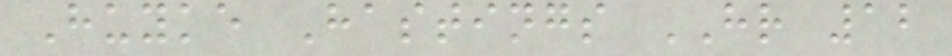Huyke Hastings HR 12
